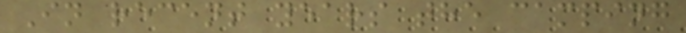In recent years the camping
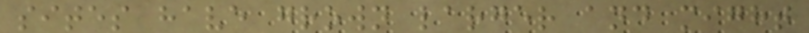sites have grown larger and might
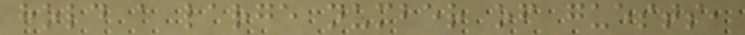hold a large number of guests,
